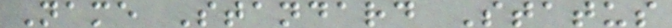Name Standard Status
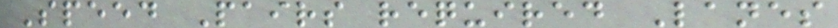Speed Pairs required Lanes
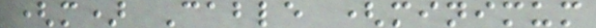(m) Cable (minimum
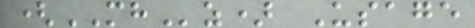(MHz) Usage
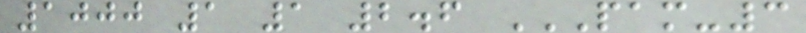1000 1 1 2.6 PAM-3
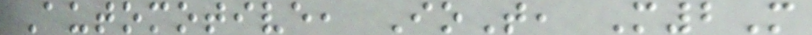Automotive, IoT, M2M
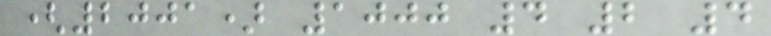(2001) 1000 4 2 4
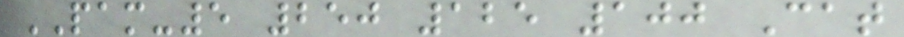PAM-5 250 125 100 Cat
